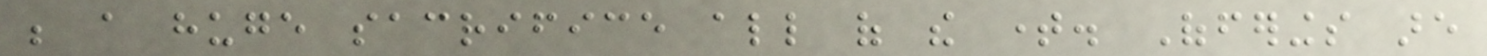be a huge sacrifice all of the time. Offerings are
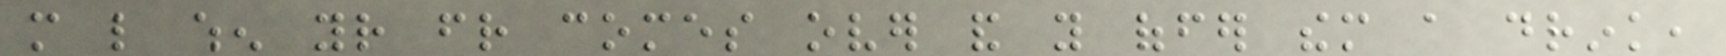more like when your friend comes over and you offer them a drink,
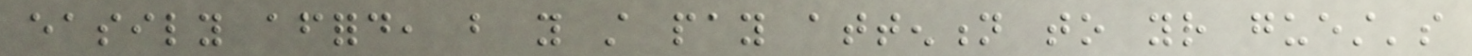easily afford, but you still pay attention to your guest's
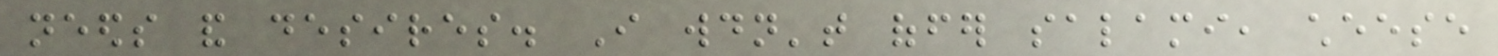needs and desires. I wouldn't offer salami, cheese
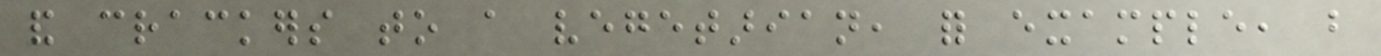and crackers to a vegetarian, for example, but
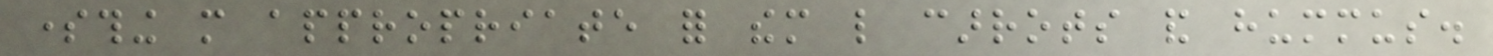something more appropriate for them like carrots and hummus.
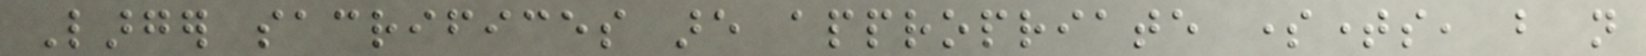Larger sacrifices are appropriate sometimes, but not
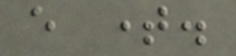every time.
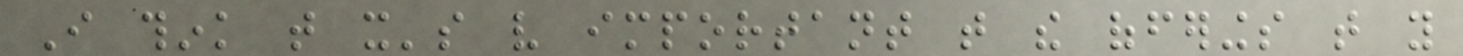I think that it's very important that the offerings that you
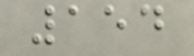154
